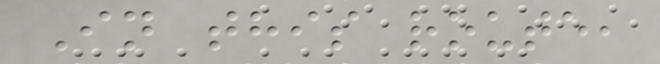In this route,
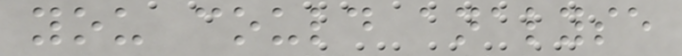you could analyse
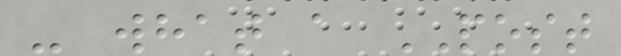- what a POST
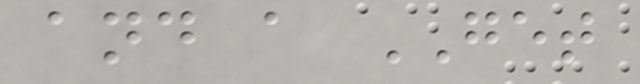and a GET
